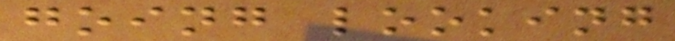going looking
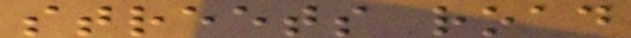streets road
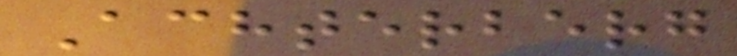Achterberg
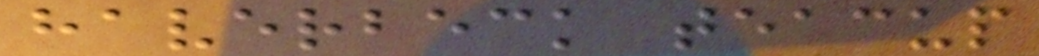haverbeck teacup
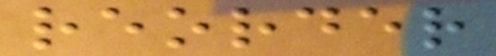reorder
